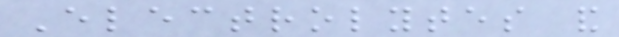Electrolytes and
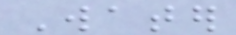Water
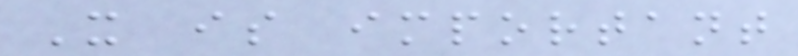It is important
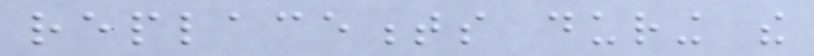replacements during the
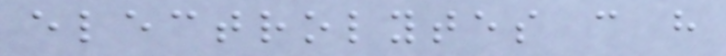electrolytes can have
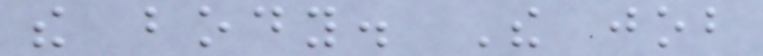the body. The job
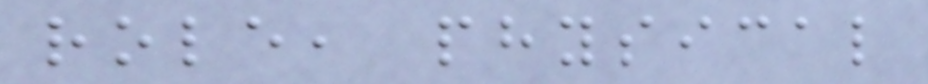role, physical
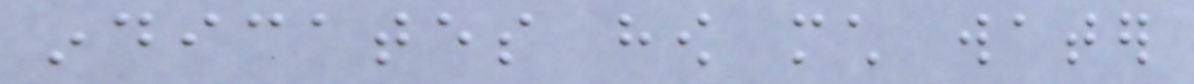indicates how much water
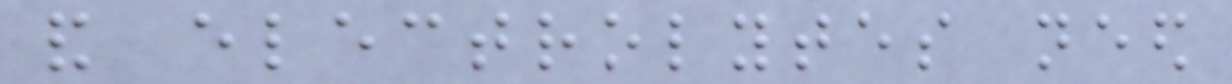and electrolytes need
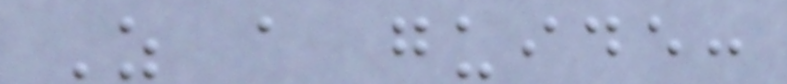As a guide:
